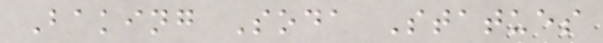Baking Soda Statues
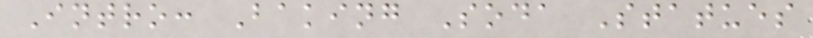Intro: Baking Soda Statues
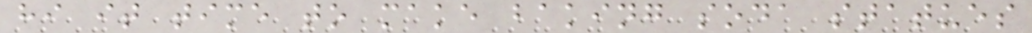hi it time to make baking soda statues
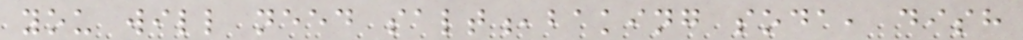you will need salt,baking soda, dish
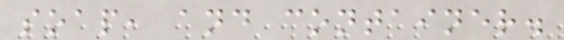soap, and container.
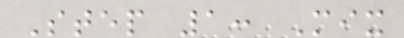Step 1: Mix
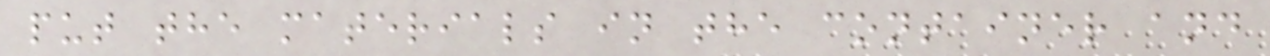put the materials in the container and
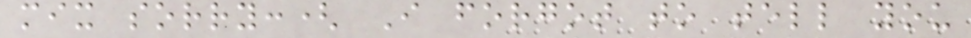mix sorry:( I forgot to tell you
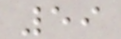59
